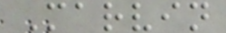Marvin
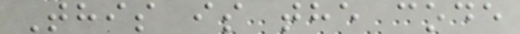This is the code
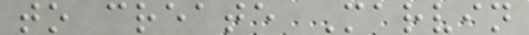to create Marvin
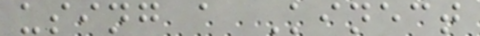using a Kinect
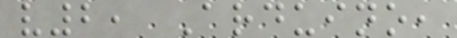v2, Arduino,
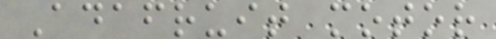Adafruit motor
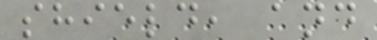shield, and
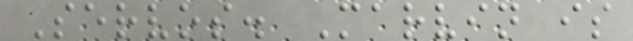Servos. Marvin is
